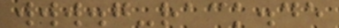www.g-rack.de
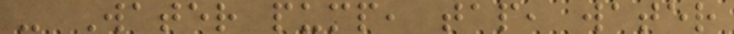- Water pump, tap, water
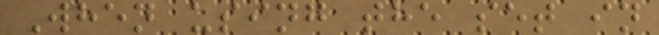When using the set in
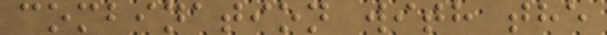combination with the
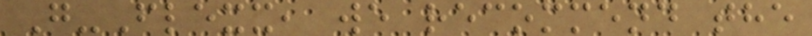G-Flexx, we recommend the
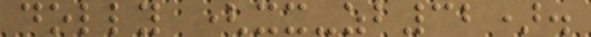dolly (xx-zb32).
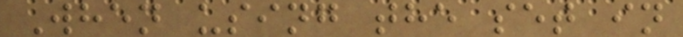When using the set in
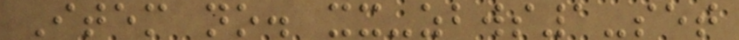Item no. xx-zbws1-set
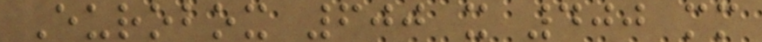Eurobox 600 x 400 mm
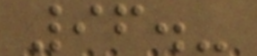96.-
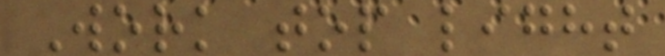Work top light
